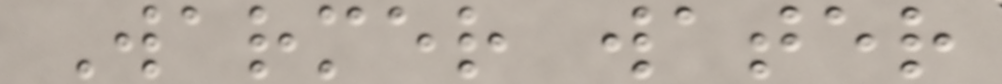Warmer water
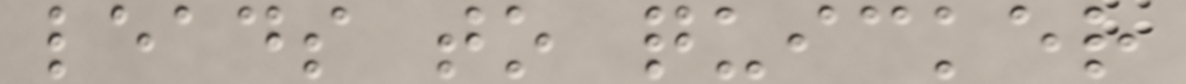leads to quicker
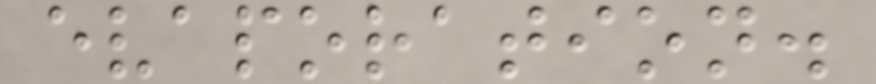evaporation.
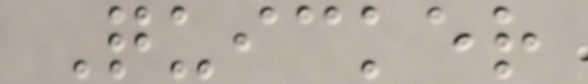Quicker
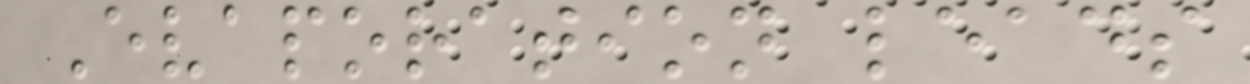Evaporation leads
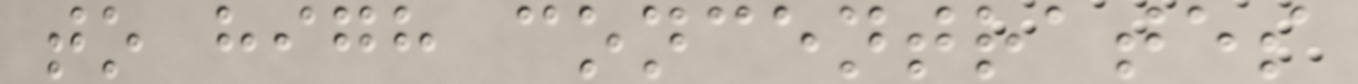to high concentrates
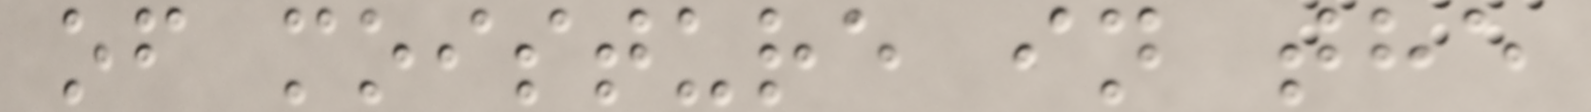of moisture in the
